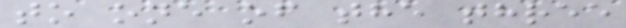to one of the three
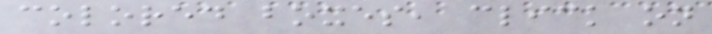colored boxes, click on
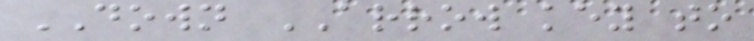DOWN ARROW key to
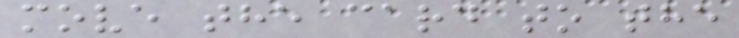move the card to the
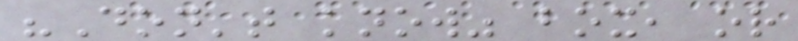"Don't know" box, or
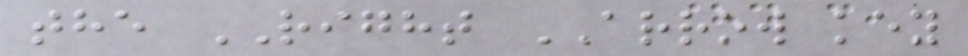the RIGHT ARROW key
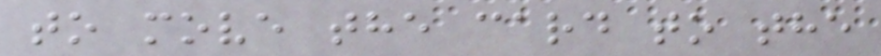to move the card to the
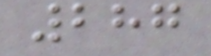287
